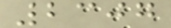2307
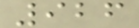926
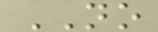NO
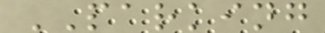PARKING
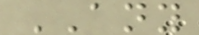ANY
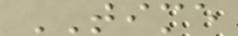TIME
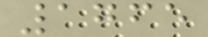1765
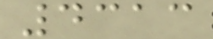4313
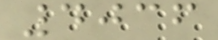4036
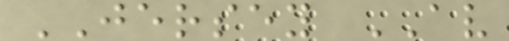JERSEY AV
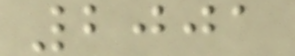2001
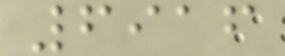6916
